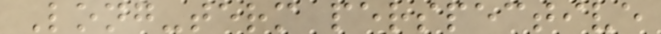Long-term perspective
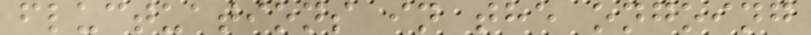fluctuations in the ongoing
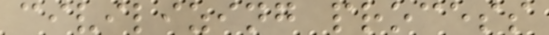civilizing process
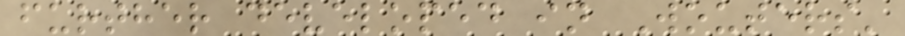further developed in Wouters'
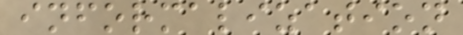informalization
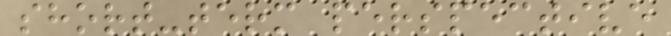short-term perspective
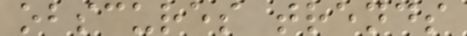obscures trends
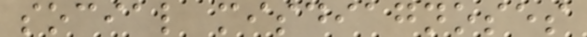social misdiagnoses
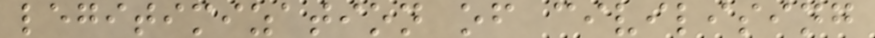legitimization of civilising
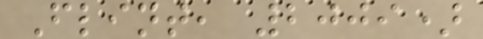Flint, 2009)
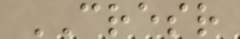CRESR
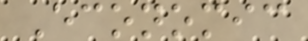Economic
